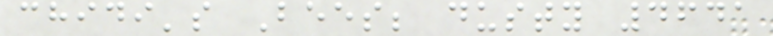chidi's Bees; dusty 4641
